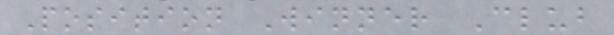Position Winner Club
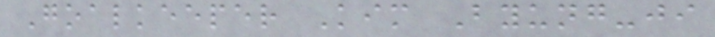Goalkeeper Kim Byung-ji
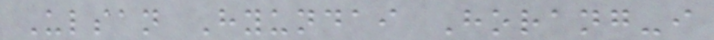Ulsan Hyundai Horang-i
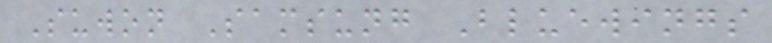Suwon Samsung Bluewings
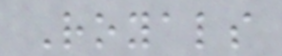Royals
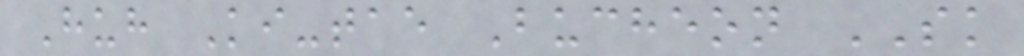Huh Ki-tae Bucheon SK
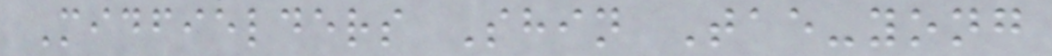Midfielders Shin Tae-yong
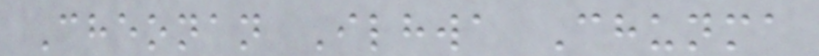Cheonan Ilhwa Chunma
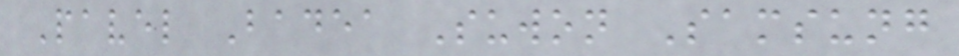Pavel Badea Suwon Samsung
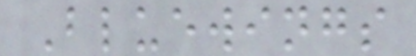Bluewings
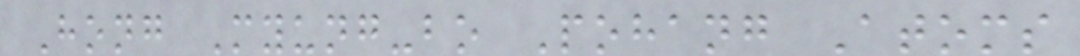Hong Myung-bo Pohang Atoms
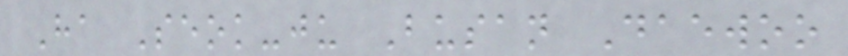Ha Seok-ju Busan Daewoo
